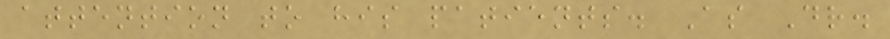attention to his patients. As Dr.
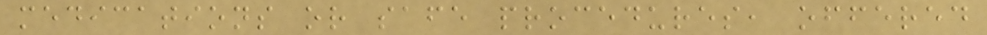medications or safe procedures, offered
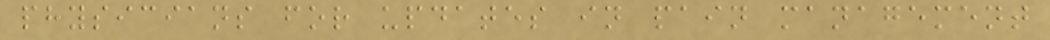physicians for updates in pain management
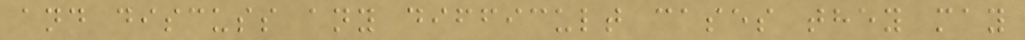and discuss any difficult cases they may
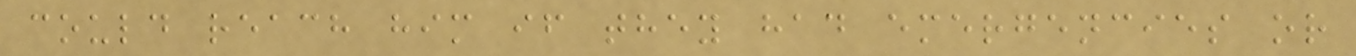could reach him if they had emergencies or
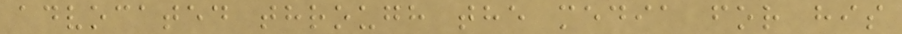advocated through the media for his
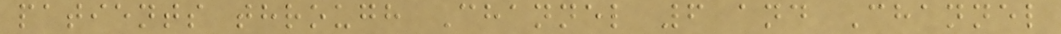patients through Channel 6 and Channel
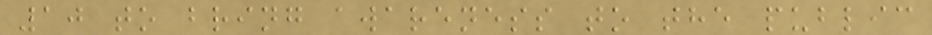10 to bring awareness to the public
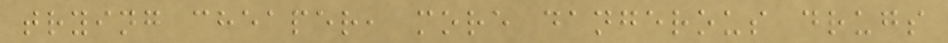trying cheaper, more dangerous drugs
